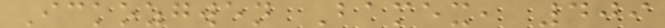Ickozgwen Bamex, 409
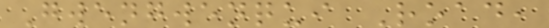Gwengwenqui Road,
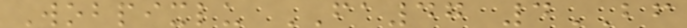Wobpixlu FA47 4BF
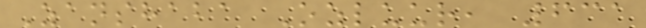Zanshaba Ozluur, 631
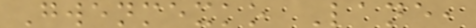Gwenmexko Lane,
